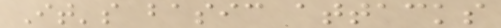It's basic attacks
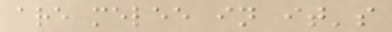are melee in it's
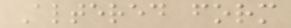Altered form
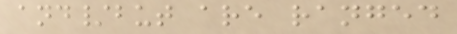and/but are ranged
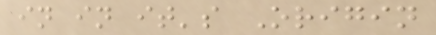in in it's Origin
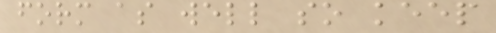form as well so keep
